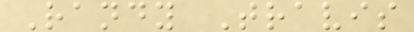Randy Travis
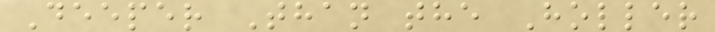Deeper Than the Holler
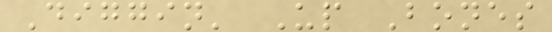Diggin' Up Bones
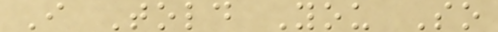I Told You So
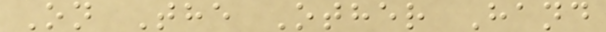On The Other Hand
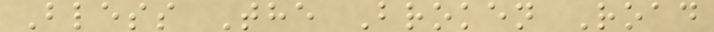Bless The Broken Road
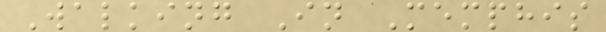Walking In Memphis
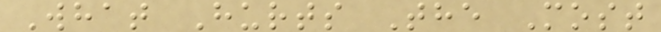What Hurts The Most
